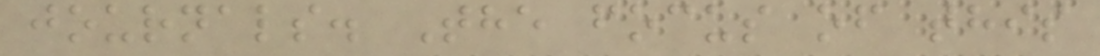journals. The focus of this
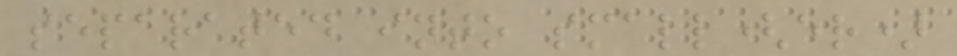separated into small(er)
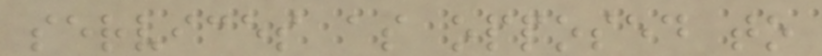services as opposed to
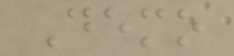Demo
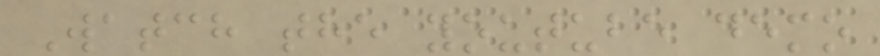Watch the youtube demo
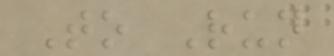To Run
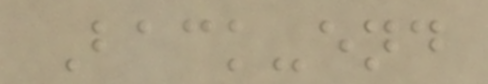Back-end
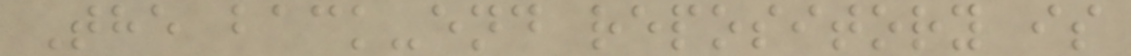The back-end repository is
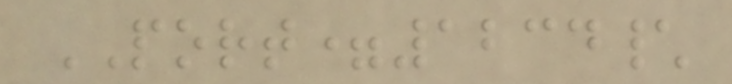PORT=1234\
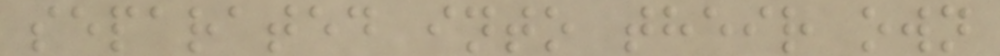separated into their own
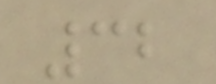32
